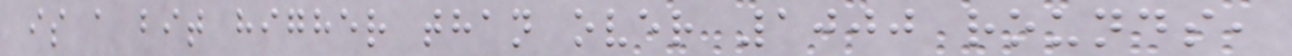is a bit higher than over 1000 rounds,
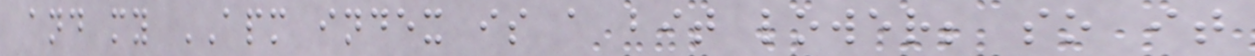and my APM index is a bit lower; so it
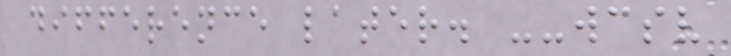difference later. --wcsv
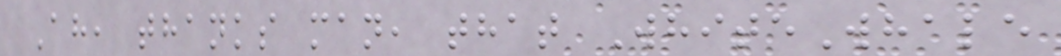Ah, thanks man, that WhiteWhale
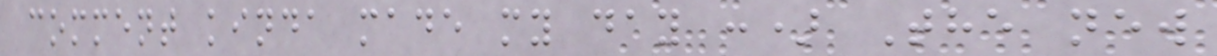comment kinda made my day :) The new
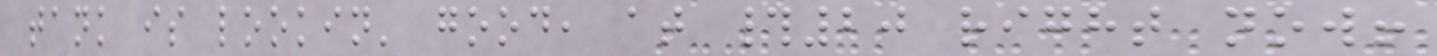tank is lookin' good, at #20 right now!
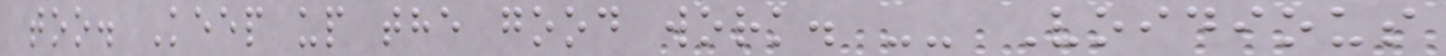too. Keep up the good work. -- Voidious
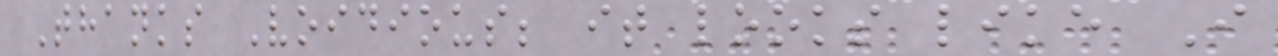Thanks Voidious; it looks like I
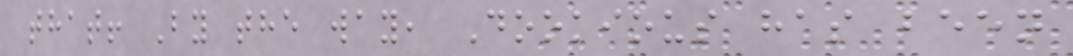that! By the way, Dookious has been
